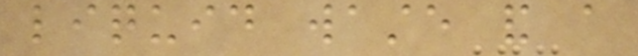liquid waste and a
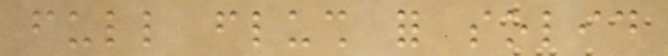full flush for solid
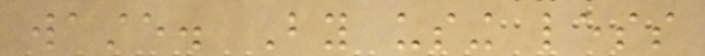waste. By using less
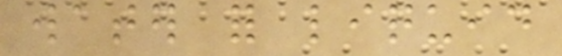water for liquid
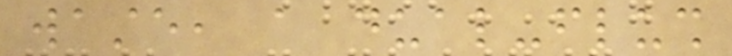waste, a dual-flush
